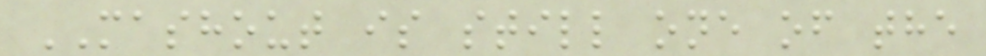MASHOUT is still one of the
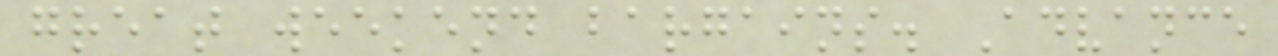great weekend bargains. Advance
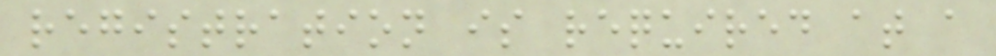registration is required at a
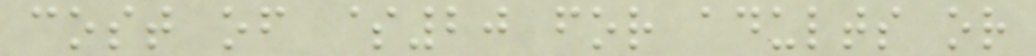cost of $20 for adults or
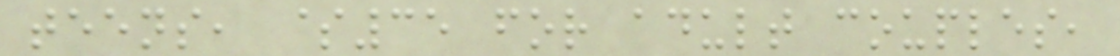teens, $35 for adult couples,
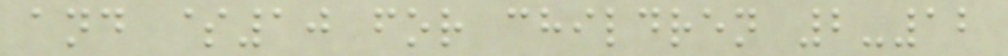and $10 for children 2-12
